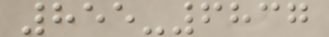855-6837
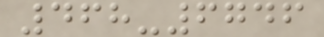468-6746
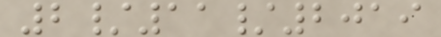2/11/2019
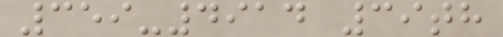359-4914 39th
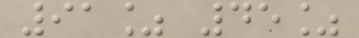91% 45%
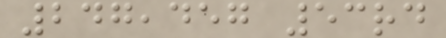247,457 53rd
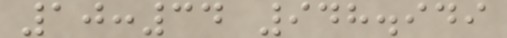10:34 948.949
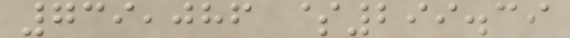739,086 $299.39
